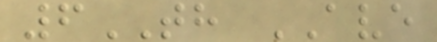6TH AVE
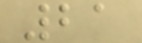21
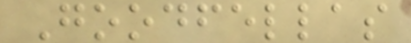Goodfellas
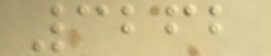3262
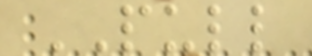PULL
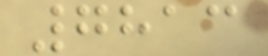7813
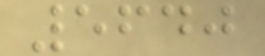5640
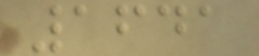1641
